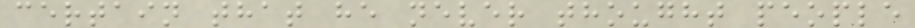certain that he never thought people
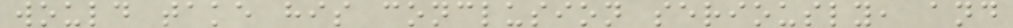would take his conclusion seriously, and
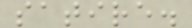satire.
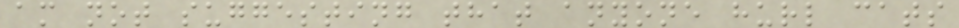am not suggesting that anyone hurl cats
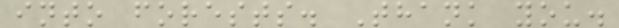into forests. Thank you.
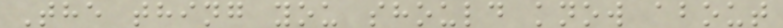The thing you should know about
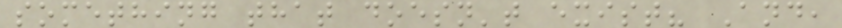something that doesn't exist? And,
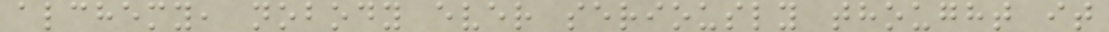alchemy, nobody ever seriously thought it
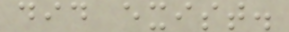did exist.
